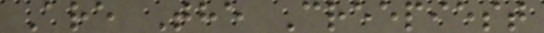Are The Creepiest
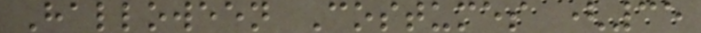Halloween Costumes (35
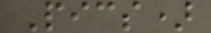Pics)
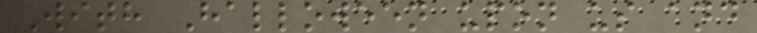With Halloween upon us and
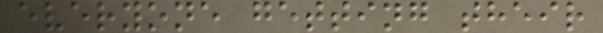everyone getting their
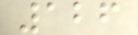126
